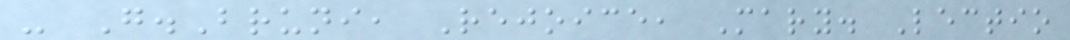- G.Bruni, Rejoice, Mary. Lectio
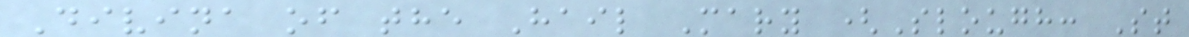Divina of the Hail Mary (Slough: St
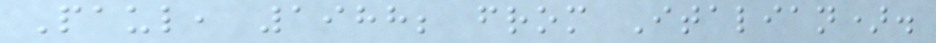Paul, 1988; from Italian).
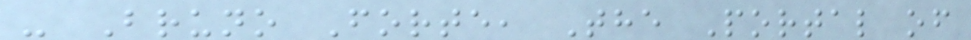- Bruno Forte, The Portal of
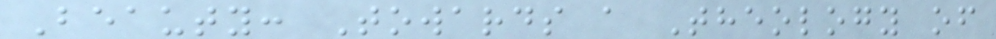Beauty: Towards a Theology of
